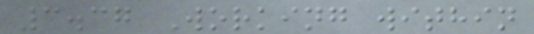3.37 Working within
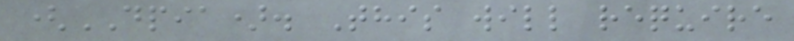(DPIA). This will require
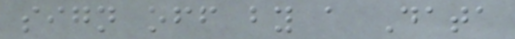sign off by a Data
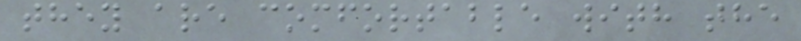they are comfortable with the
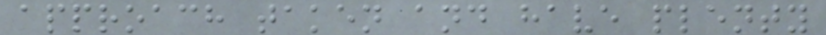approach taken and have plenty
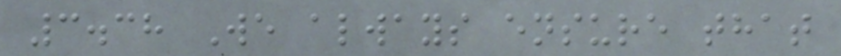3.38 We always ensure that
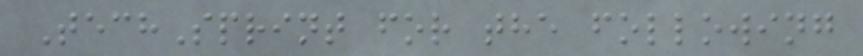TechSprint for the following
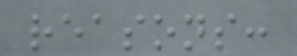reasons:
